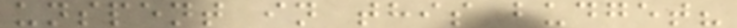unspent in this budget?
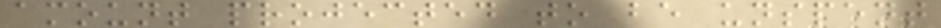amount projected to be unspent
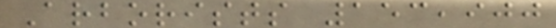Arborists 153,900
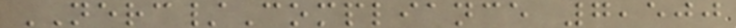NERC/Compliance 7,500
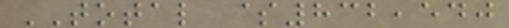TOTAL $832,540
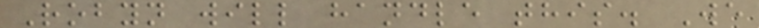Robyn will handle this. We
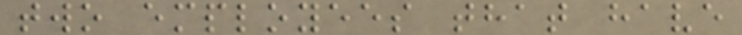two employees that have
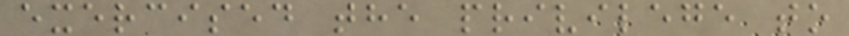exercised the privilege to
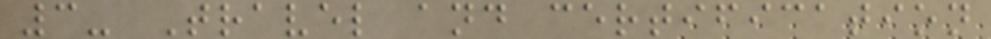3- Travel and certification
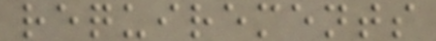requirements
